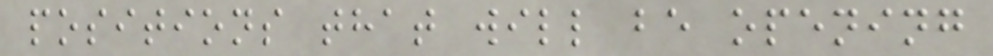positions that will be opening
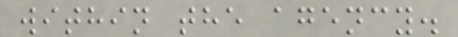within the agency.
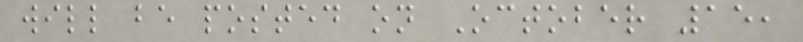will be posted on October 15,
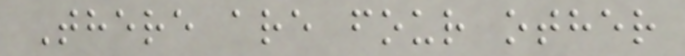There are four other
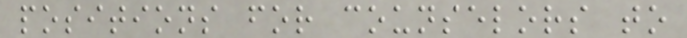positions for counselors to
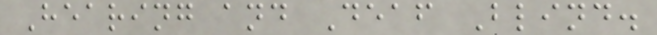Hearing and Deaf Blind.
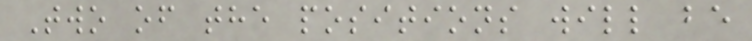Two of the positions will be
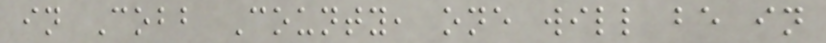in Cobb County, one will be in
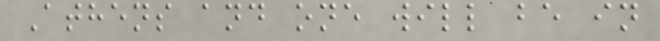Athens and one will be in
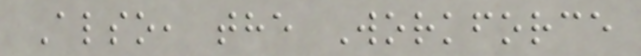Also, the Workforce
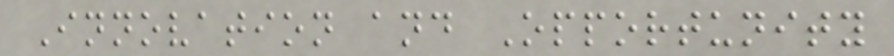Innovation and Opportunity
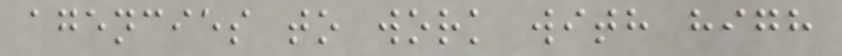agencies to work with high
